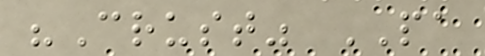"Crust" PA
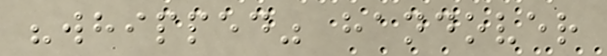"whipped" handover
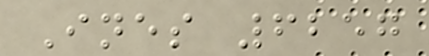Ines 6257
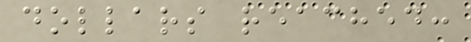dollars reached:
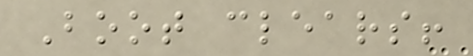Boot clears!
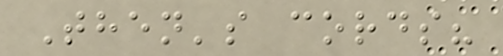Then's cords?
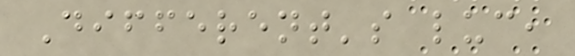Different's luc,
